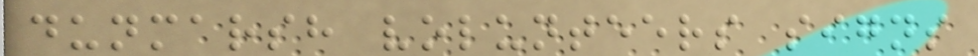dunmarsh volunteers signs
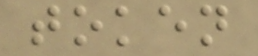token
